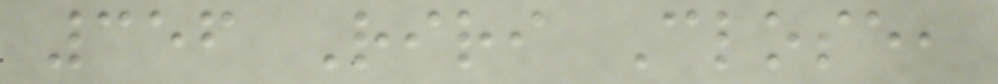356 Riri Close,
